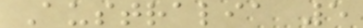Australia 5
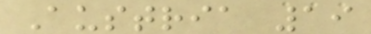Austria 19
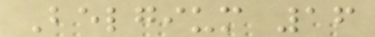Belgium 16
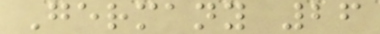Germany 26
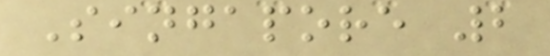Singapore 2
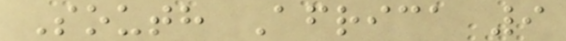South Africa 9
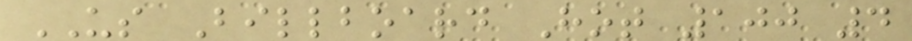US Billboard Hot 100 4
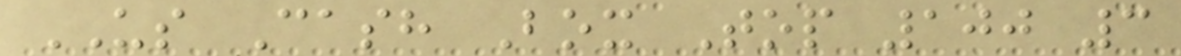US Cash Box Top 100 3
